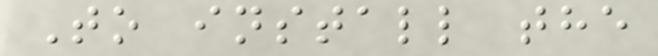To install the
